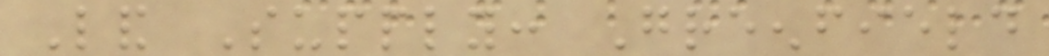Land Supply: Greenfield
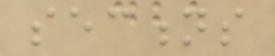sections
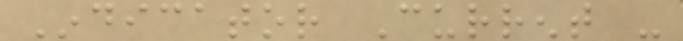Indicator Current -
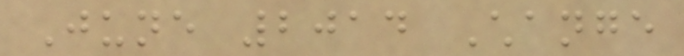June 2014 Change
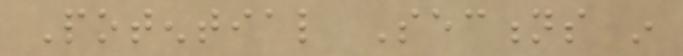Potential Sections in
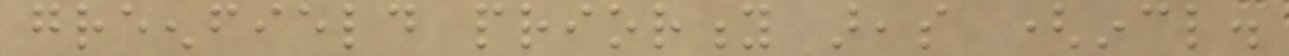greenfield priority areas (incl.
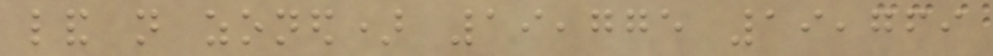land not zoned) 19,775 19,769
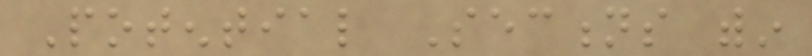Potential Sections within
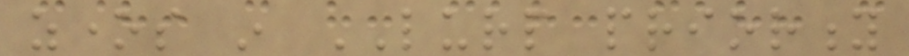zones in LURP priority
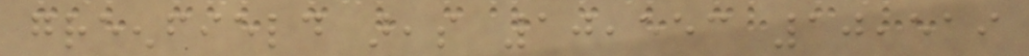greenfield areas 10,553 10,519
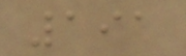191
